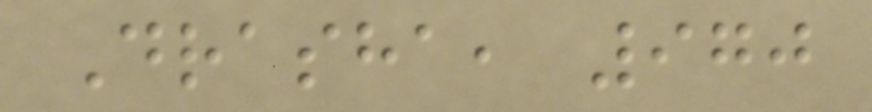Drasha, 970
